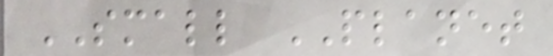SMALL PLANET
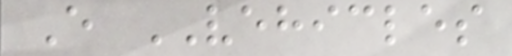E VEHICLES
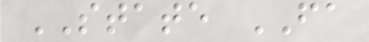STATE FA
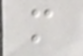m
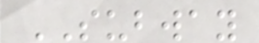SUBWAY
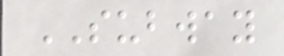SUBWAY
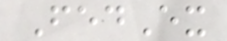FedEx
